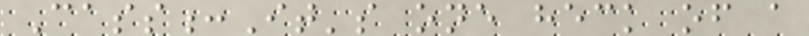Cass:It's one heck of a
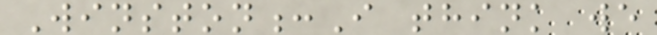Winston:I think we
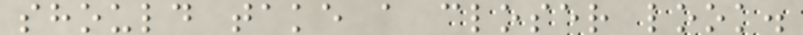should take a closer look.
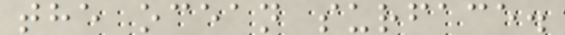the ocean surface.
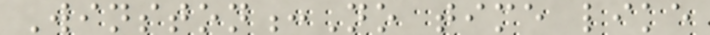Winston:No time like
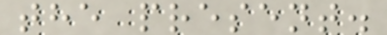the present.
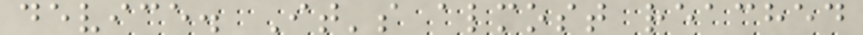device. It's almost reached
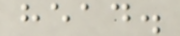head.
